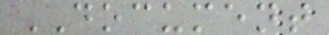DOCUMENT
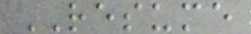RESUME
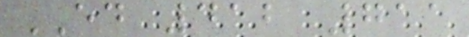ED 412 711
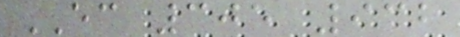EC 305 932
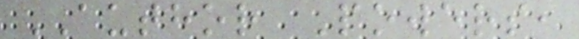AUTHOR Powers,
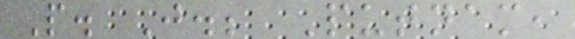P. J.; Putnam,
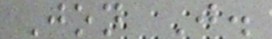Jon J.
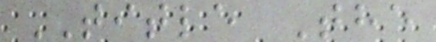TITLE The
